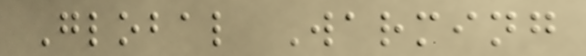Global Warming
